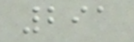291
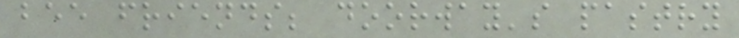bee friends; doorway's pastry
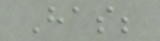Has;
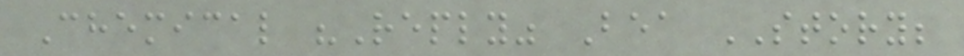Chemical "Reply" Bea STORY;
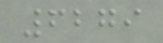6279
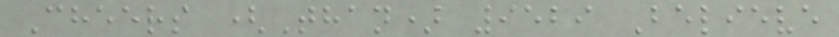Cheers (Than) 9529 Believe
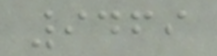9469
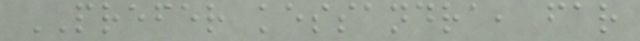PREFER kessandra, far
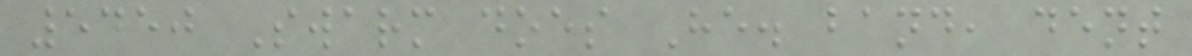5450 Swarm does He. band, dent
